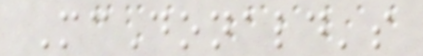McDonald's
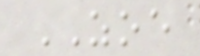ZOE
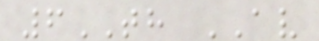6TH AV
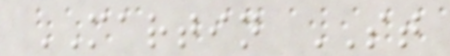MARTIN ST
